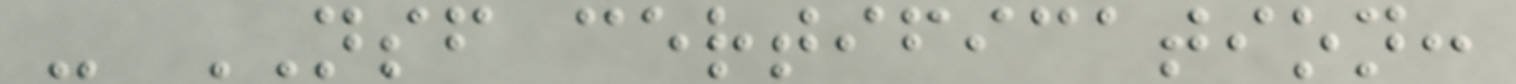- NSF certification:
